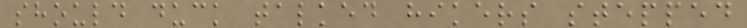should duck talked hikers stepped
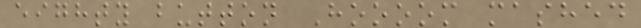eighty button Hoooom mashed
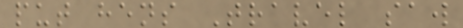put hens Travel saw
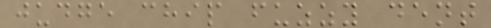judge chip fuzzy dent
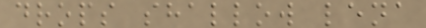drops shallow lena
